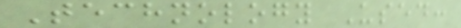Technology Used:
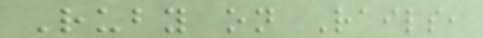Ruby on Rails,
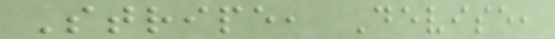Stripe, Devise,
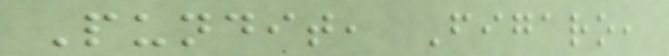Pundit, Figaro,
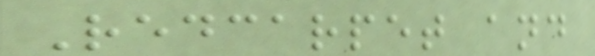Redcarpet and
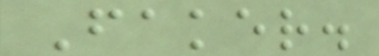Faker.
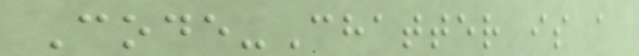Code-Chatter is a
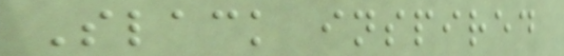Slack inspired
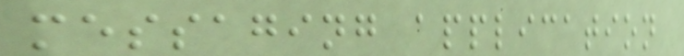messaging application
